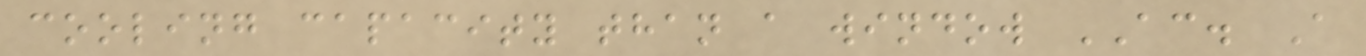cooling capacity than a window AC. A
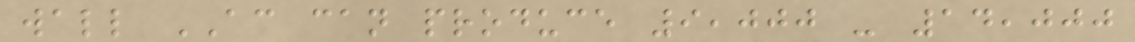wall AC can produce 9,000 - 14,000
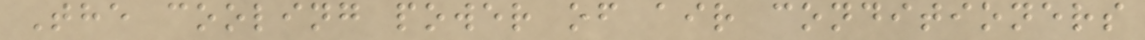The cooling power of air conditioners
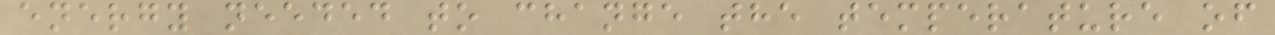energy needed to change the temperature of
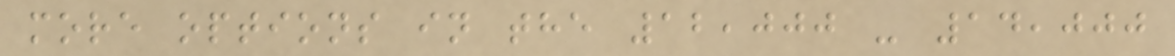more options in the 12,000 - 14,000
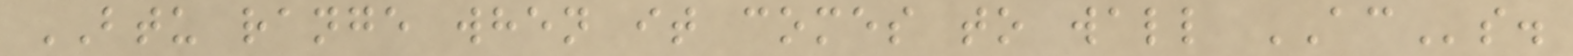BTU range when it comes to wall ACs.
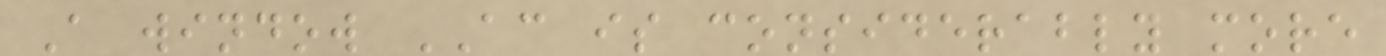A window AC is considerably more
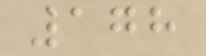178
